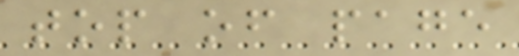top of page
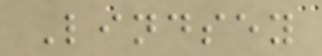Lindsey
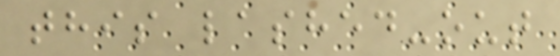this lashed-out
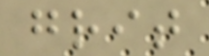grit
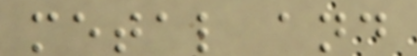metal and
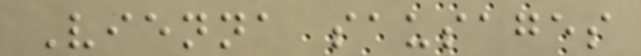Vienna sausages
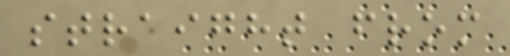straight from
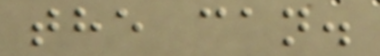the can.
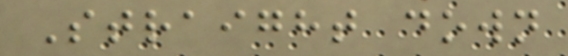Straight down
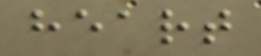heart
